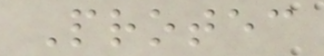Protec
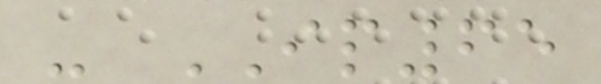- IP65
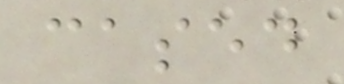cased
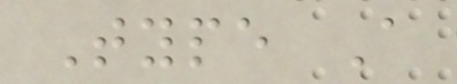Type A
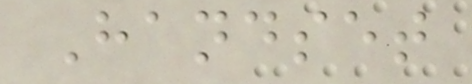Handset
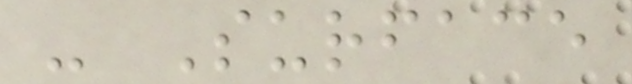- Surface
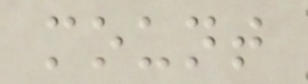mount
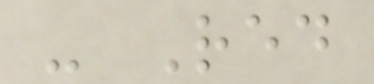- Red
